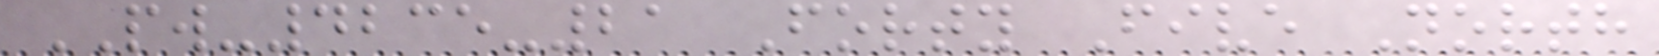PW-4235-21 Forty Five North
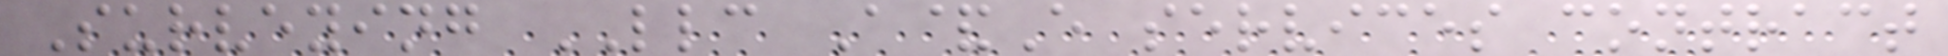Surveying LLC A&E services contract
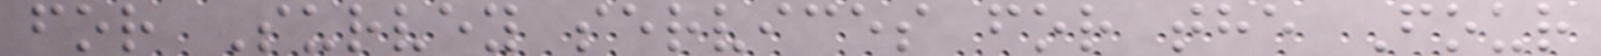for Survey services for the Four
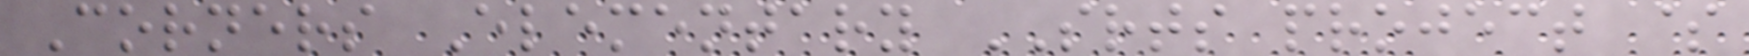Corners Elementary SRTS project $
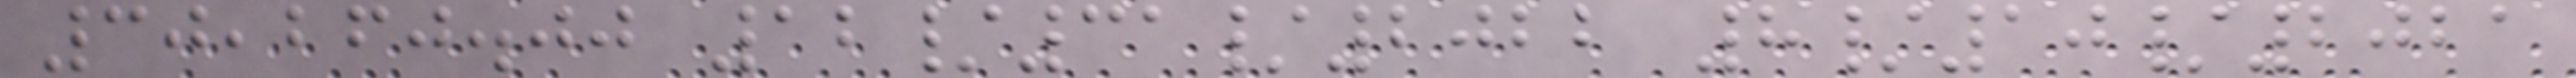30,260.00 12/31/2022 8/10/2021
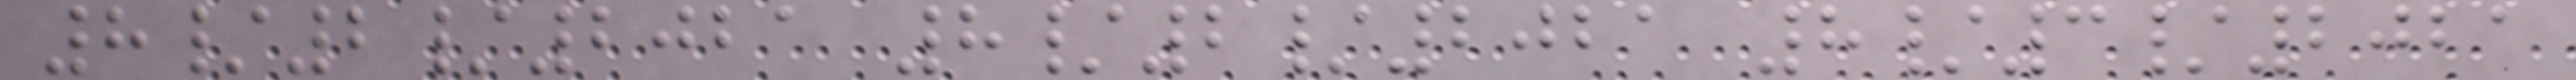8/2/2021 8/2/2021 8/3/2021
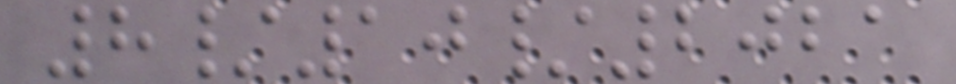8/10/2021
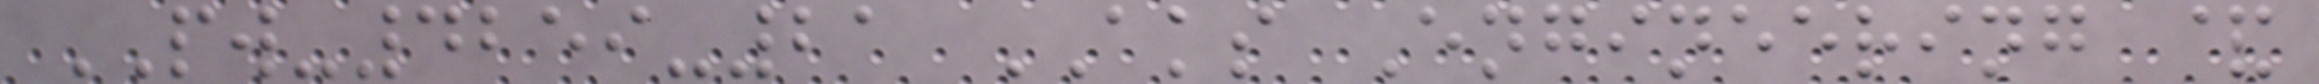PW-4259-21 AKS Engineering &
